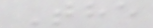The
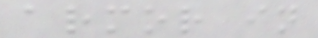armor in
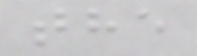the
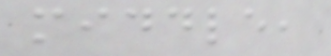middle,
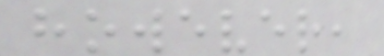however,
